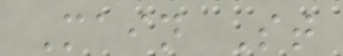Main St
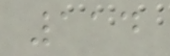114
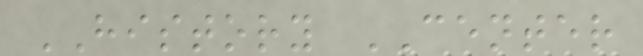HISTORY CENTER
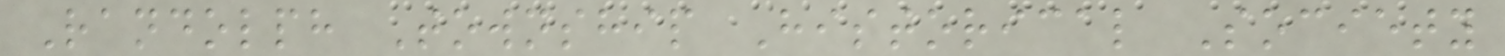Randolph Township Historical Society
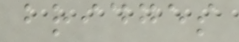bridges
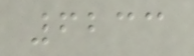6233
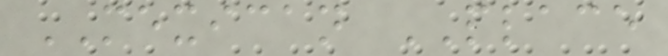MEXICAN PLACE
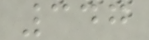347
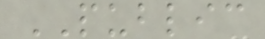PUBLIC
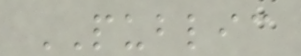PUBLIC
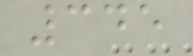345
